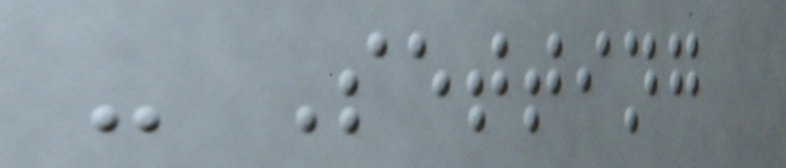- Setting
